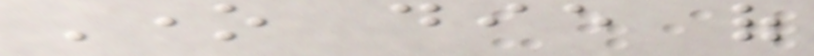One die of
